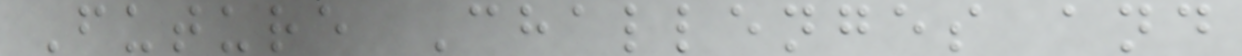Future Challenges and
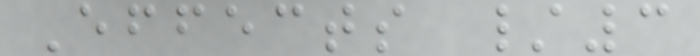Effects /3
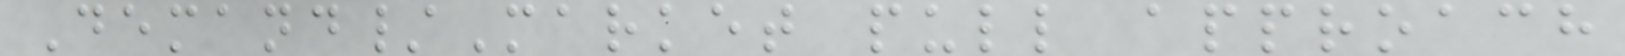Demand/Market pull approach
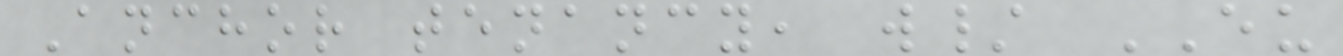Anchor tenancy, w/ EU
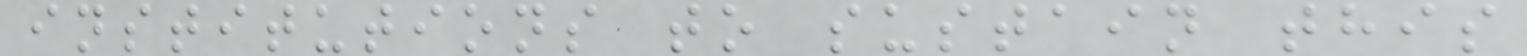institutions to sustain this
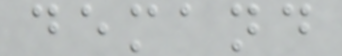demand
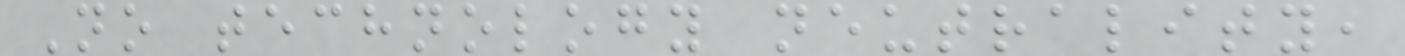No technology neutrality,
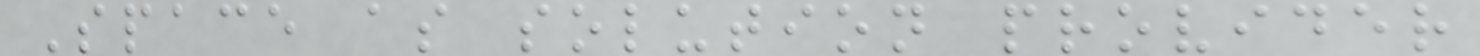Space as solution provider
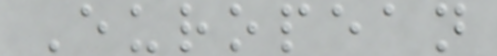European
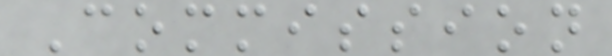Commission
